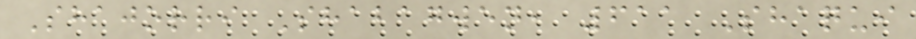Shajorri Shabagwen, 611 Shaqui
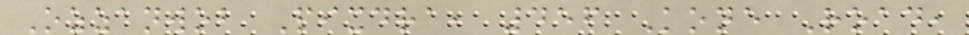Ozzanwob Pixdra, 456 Kone Road,
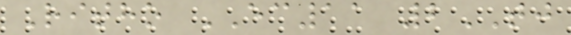Ritho EC11 2TJ
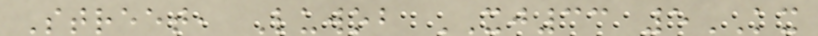Street, Luwob XJ33 5KX
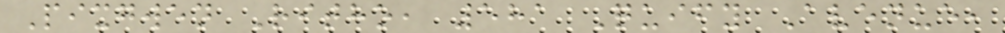Pixgwen Ritho, 581 Quify Avenue,
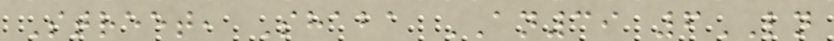Street, Shaba AN39 6LN
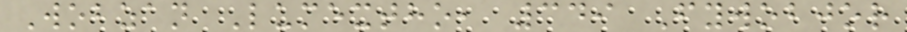Wobzan Lumextho, 349 Fywobjor
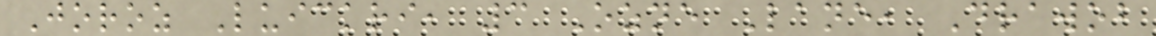Joroz Luickri, 3 Ozne Lane, Drawob
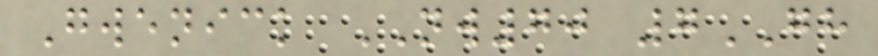Gwenick NW70 7GH
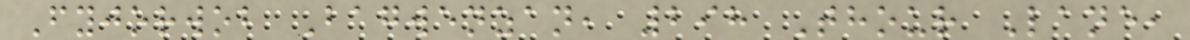Fyjorwob Bagwenzan, 298 Thour Lane,
